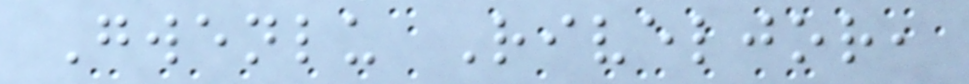Gwenlu Riveljor,
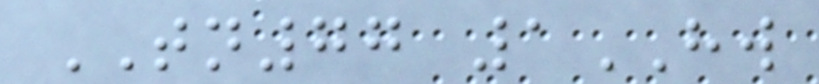TN77 1HW
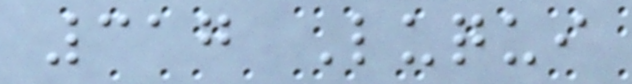317 Luqui
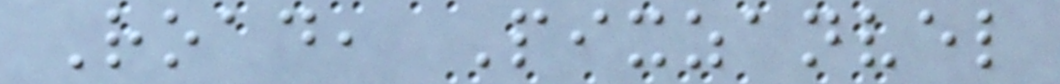Road, Pixzanvel
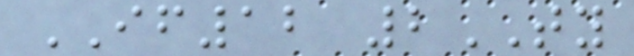IF12 2TY
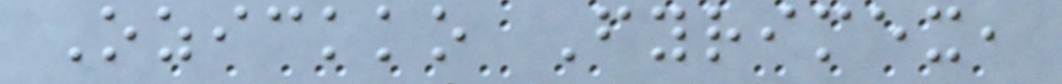Ozickko Fyrimex,
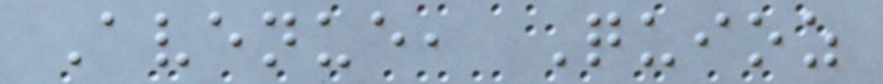Avenue, Quioz
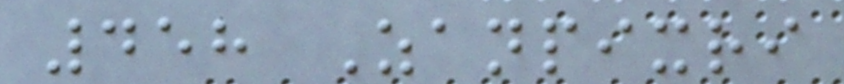458 Zanpixri
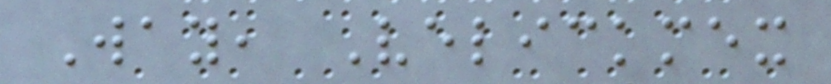Way, Velickmex
